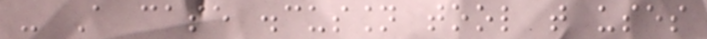- A case discussion tool that uses
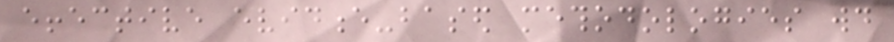effective evidence-based methodologies would
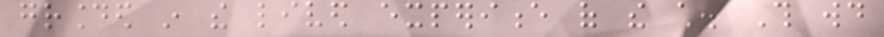grounded in the lived experience of the child. This would
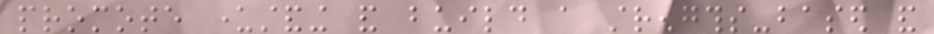promote understanding and build a strengths-based and
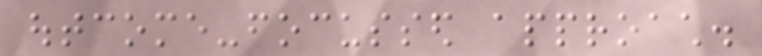outcome-focussed approach.
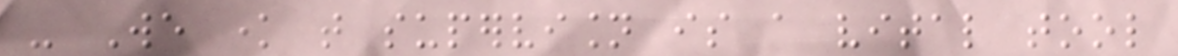- We know that supervision is a vital tool
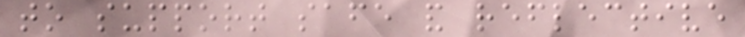to support safe and reflective
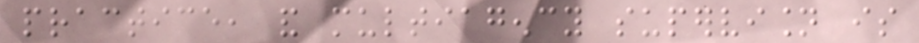practice, and multiagency supervision is
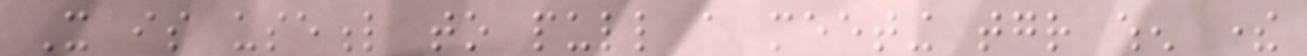It is useful to pull a meeting together when there
